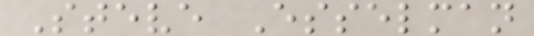Steve Esselman
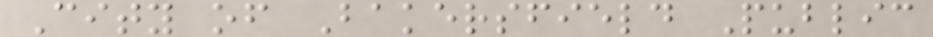City of Bakersfield Public
